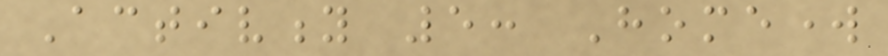Activity 5: Homework
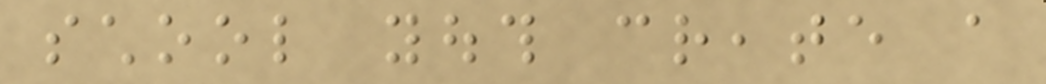school youth create a
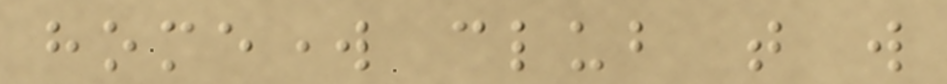homework club that will
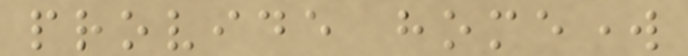provide homework
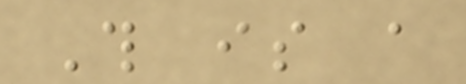This is a
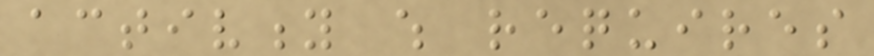activity which requires
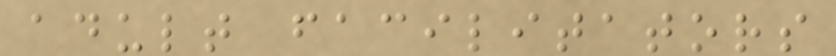adult facilitators
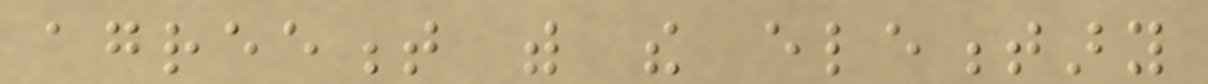agreement with the elementary
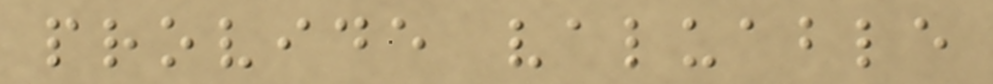provide valuable
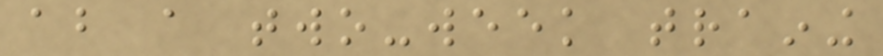about a two-week training
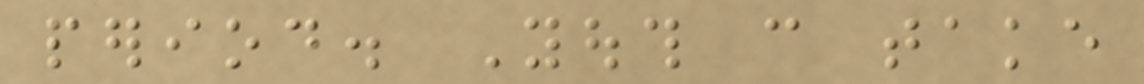period. Youth can take
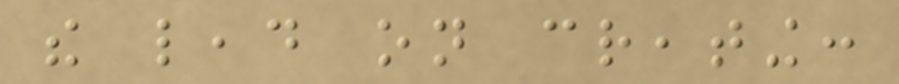the lead on creating:
